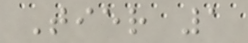Tier 1
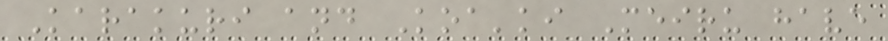Karakuri and Koa'ki Meiru have
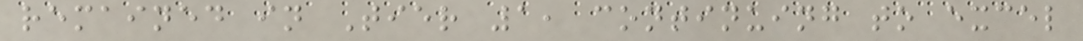remained in Tier 1, continuing to excel
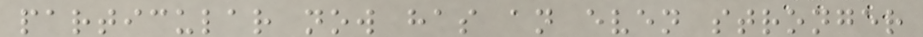particular now has an even stronger
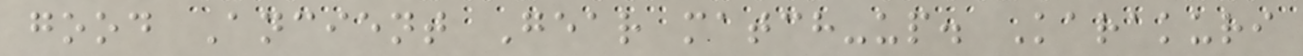good Ancient Gear match-up. Karakuri
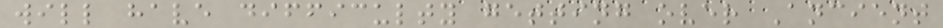will have difficulty getting over Ancient
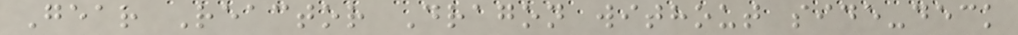Gear Reactor Dragon without side-deck
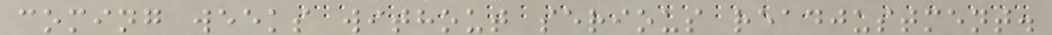coming weeks without serious readjustment.
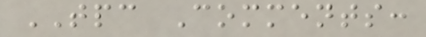TPC Comments:
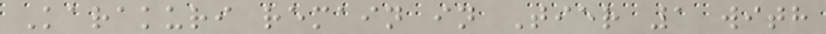Karakuri remain in Tier 1 with
